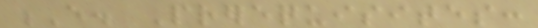E. Prerequisites:
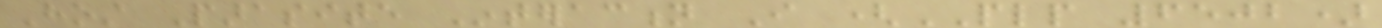Host Parasite Interaction I (PLP 6502)
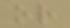or
